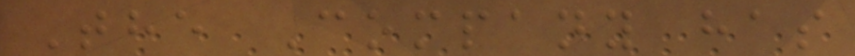The Company has
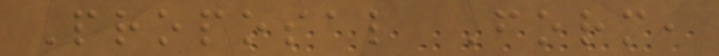Proposal Form,
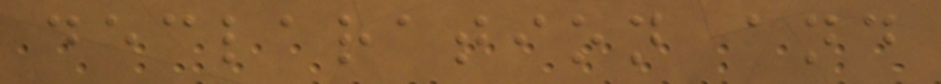declaration and
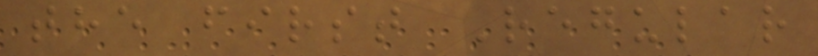the first Regular
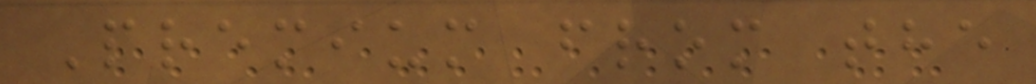Premium from the
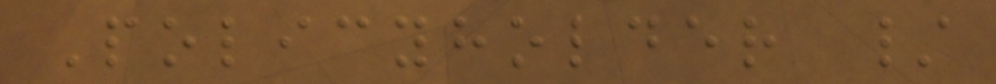Policyholder /
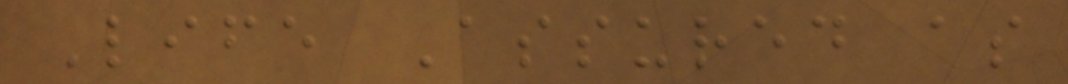Life Assured as
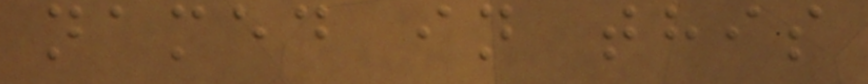named in this
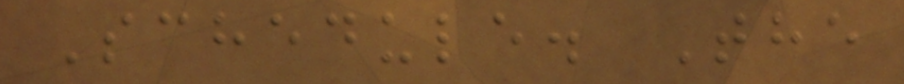Schedule. The
